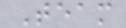Team
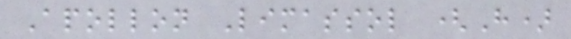Apollon Limassol (H)
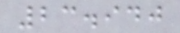23.940
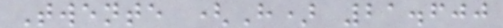Twente (H) 21.600
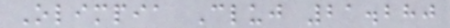Olimpia Cluj 21.280
